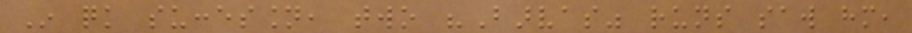In quick succession, two "Barvas" runs saw him,
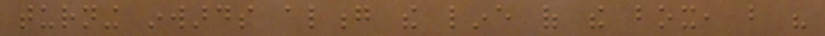turning inwards along the line of the box, but his
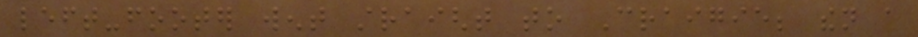left-footer went straight to Craigie; then a
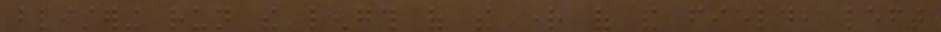blistering run the length of the right of the field, left
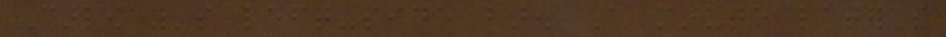Carloway's left-side bar. A minute later the
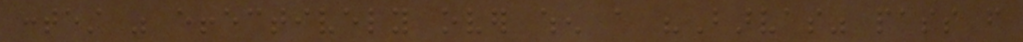contest was effectively over when a "Barvas" pass from
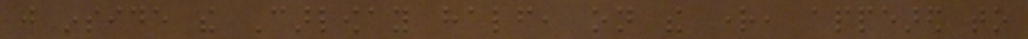just inside the Carloway half, on the right, appeared to
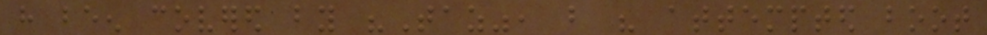have been covered by "Taz", but his attempted boot
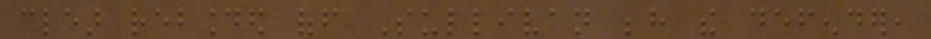clear rebounded off Sullivan behind the defender,
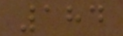184
